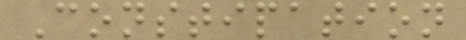Constipation
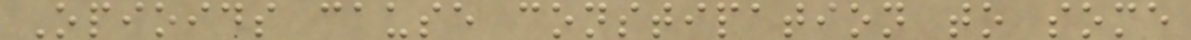Opioids cause constipation to some
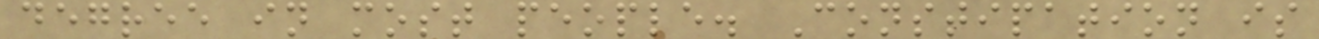degree in most people. Constipation is
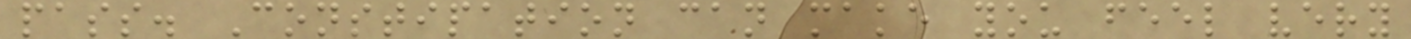pass. Constipation can make you feel very
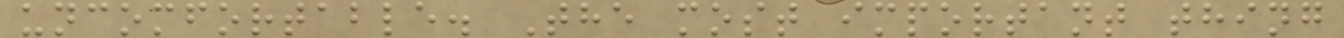uncomfortable. The most important thing
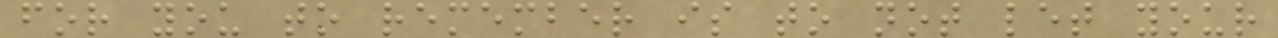for you to remember is to not let your
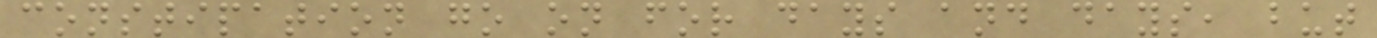constipation go on for days and days, but
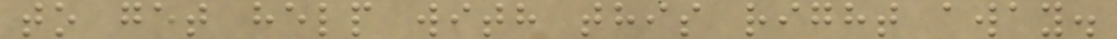to get help with this right away.
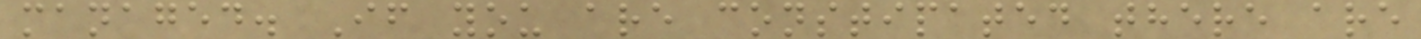managed. If you are constipated there are
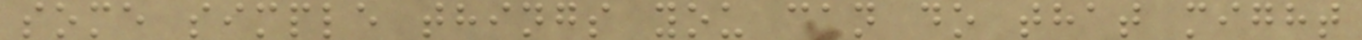some simple things you can do that might
